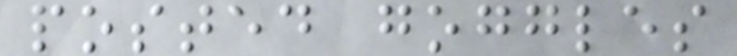posted goggles
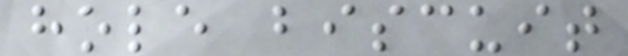hole biscuit
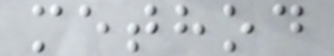method
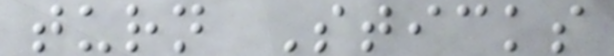turn Sticks
